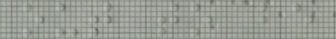out to be
